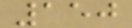150
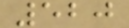520
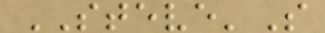STEVE'S
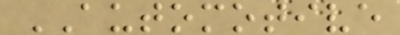AUTOMOTIVE
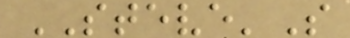STEVE'S
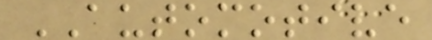AUTOMOTIVE
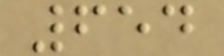654
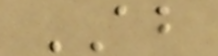AB
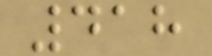418
